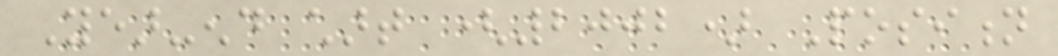Year-end chart (2002) Position
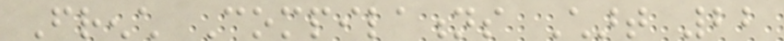French Compilations Chart 22
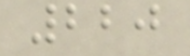220
